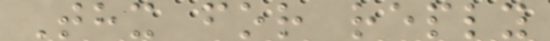Thx for reply
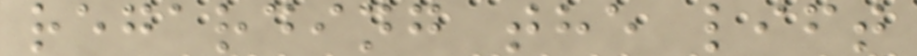regarding the lift
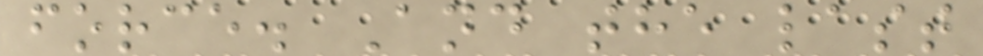force. And the last
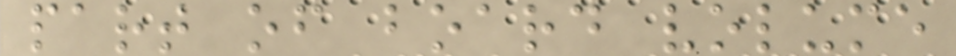part of board volume
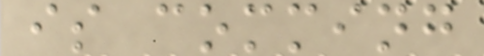is comming
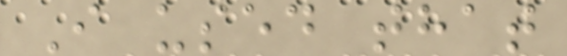I used that
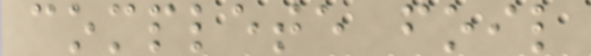complete foil
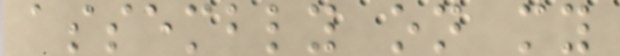assembly on my
